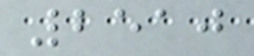2510
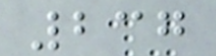237
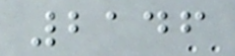2146
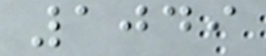1049
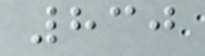830
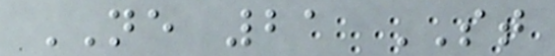NE 21 ST
